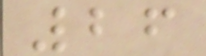26
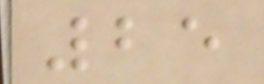25
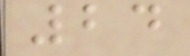24
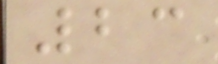23
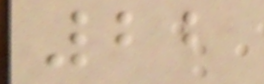22
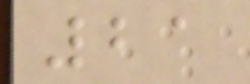21
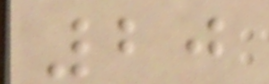20
